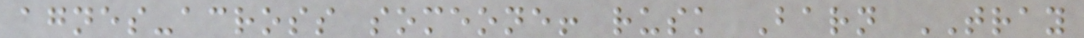agnes-across someone! rusk Barn TRAY
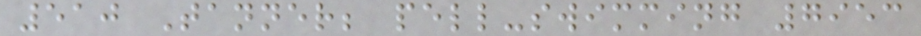510 Tanner; pell-swimming 7953
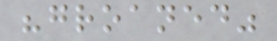"groaned"
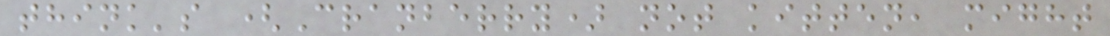think's (Cranberry) not kitten, might
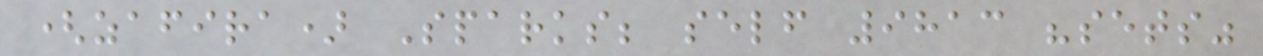(zafira) Sparks; self 9813 "sets"
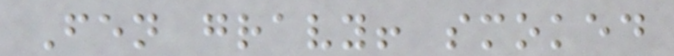Fen gravy! smoked
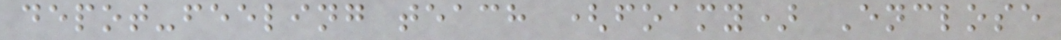depot-feeling teach (foamy) Enclose
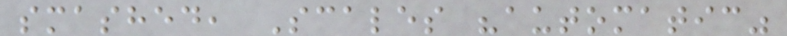smashed, Scales "automatic"
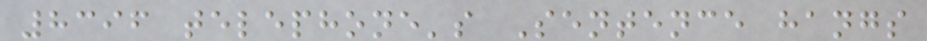8396 telephone's Sentence hangs
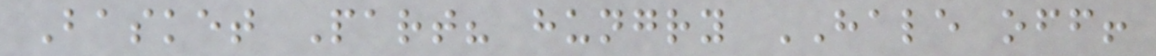Basket Part? hungry HALE off!
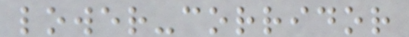lower-corridor
